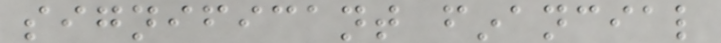significant financial
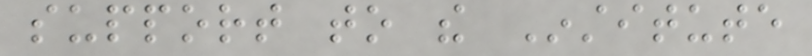support to the Institute
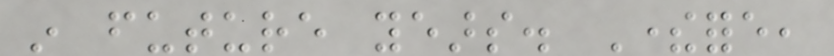in future years. Therefore,
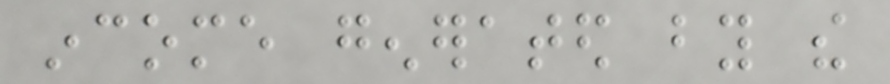income generated by the
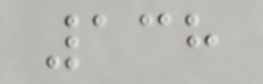138
